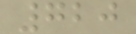720
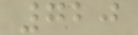720
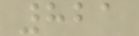821
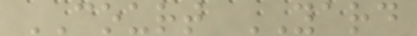COURT YARD
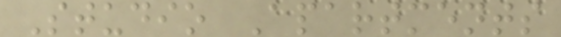Studio Apartments
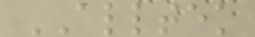ALLTEK
